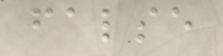false
